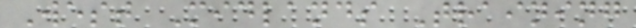West Midlands Training
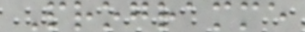Programme
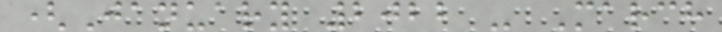(January 2022 - March
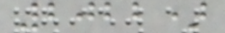2022)
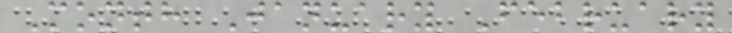Month January February
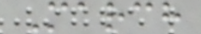March
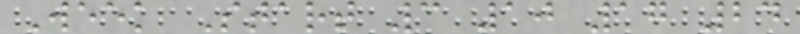Week Start 3 10 17 24
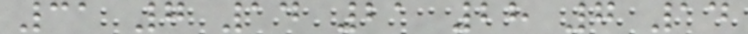31 7 14 21 28 7 14
